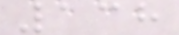138
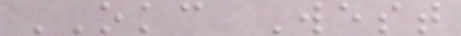OKC West
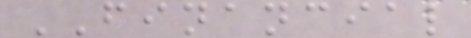FINANCIAL
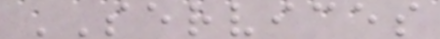SERVICES
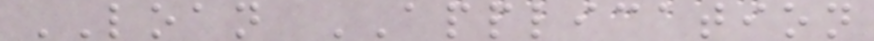LOAN APPLICATION
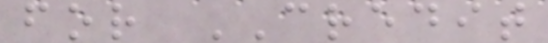for CREDIT
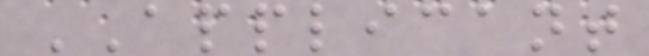APPLICANT
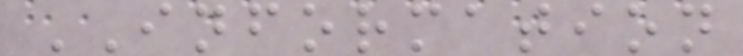INFORMATION
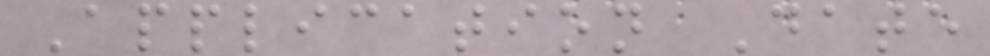Application Date
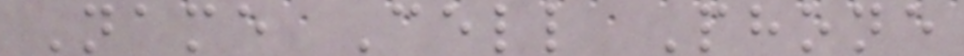Name Cell Phone
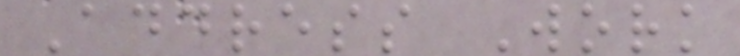Address Work
